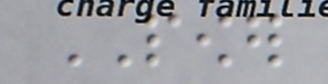POWER
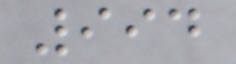994
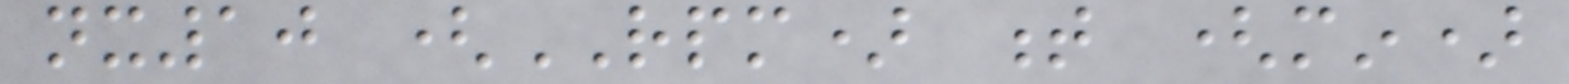nx10 (RPM) t (min)
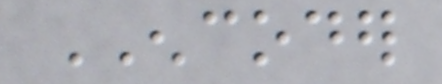ENCODER
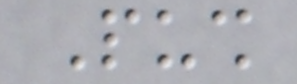Push
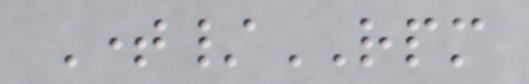Time/RPM
